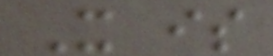It is
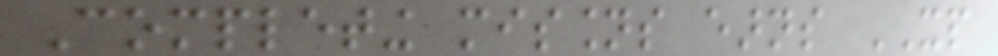Completing missions earns XP
